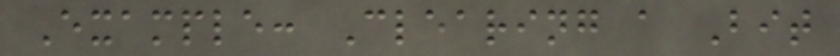Example: Clearing a Bit
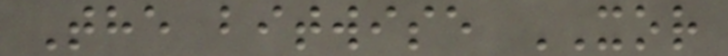The bitwise XOR
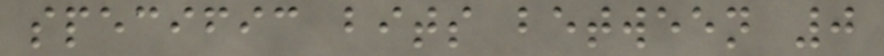specific bits between 0
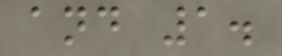and 1.
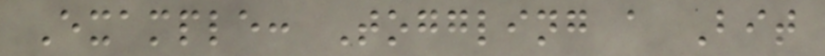Example: Toggling a Bit
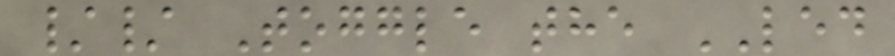// Toggle the LED
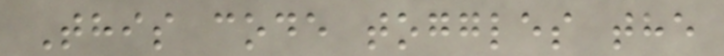This code toggles the
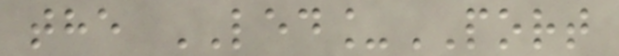the LED_PORT
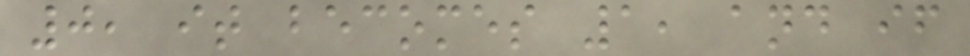0, it becomes 1, and if
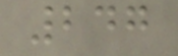247
